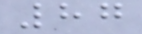87
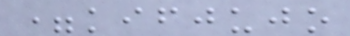=kifjujo
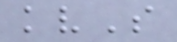kvS
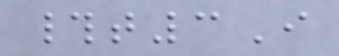#t3I
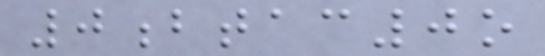0btac0o
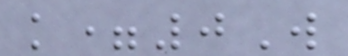k=0W
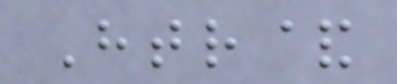Htr&
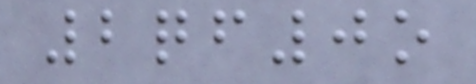2qf0o
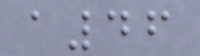a46
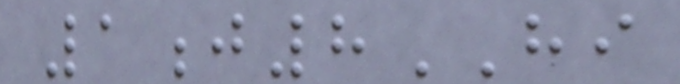1j8HI
